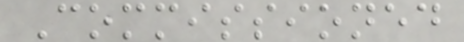Commissioned
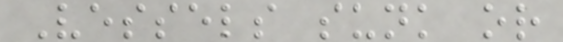Vessels sunk or
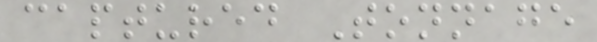captured Tonnage
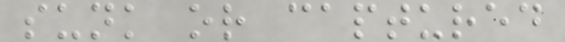sunk or captured
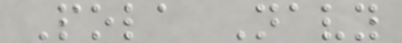Pola Navy
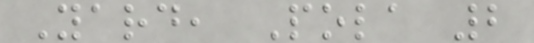Yard, Pola 2
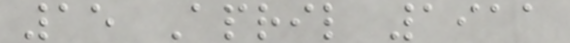15 April 1911
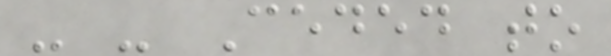- - Ceded to
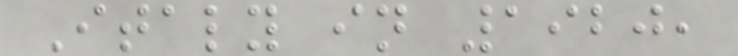Italy in 1920,
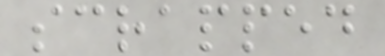scrapped
